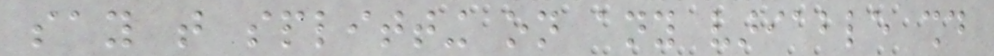say that splitting on any variable should
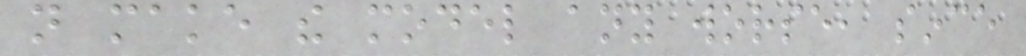not make the model any worse, since
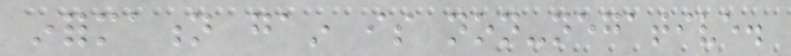information gain is non-negative.
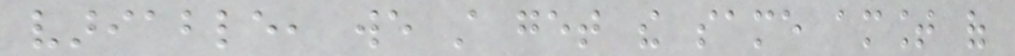variable, we still get the same amount of
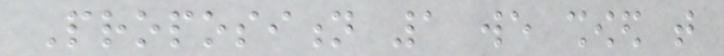Proposition 1 we showed that
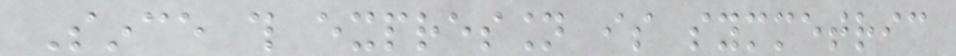Since this expression is symmetric
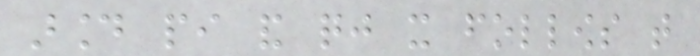around pi and qj it follows that
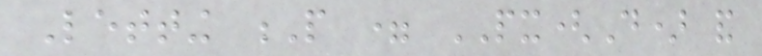Letting P = PX(D) and
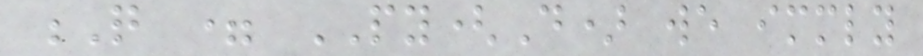Q = PY(D) we immediately
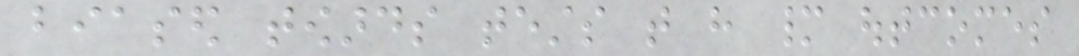biased towards tests that have many outcomes
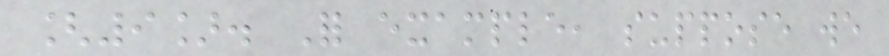[9]. For example, suppose we
